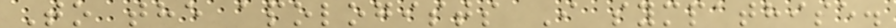To the apologists I sympathise.
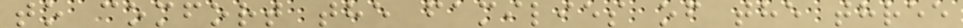to comfort the families of the three
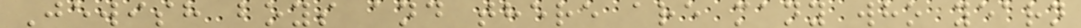Jewish boys and there are many who yearn
